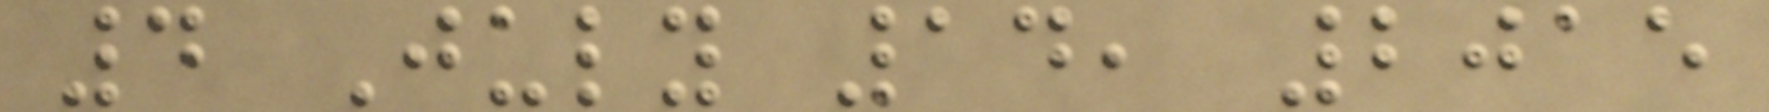4 July 14, 2015
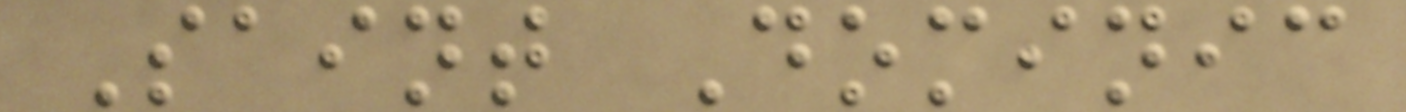Saint Dominic
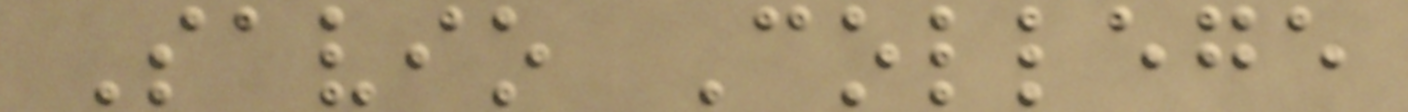Savio College
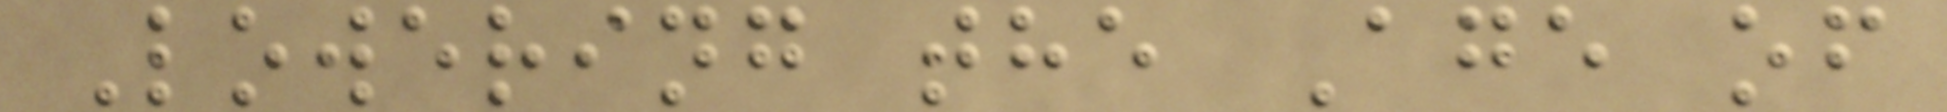Lowering the Age of
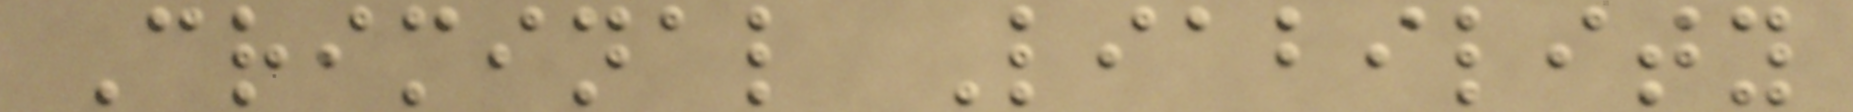Criminal Liability
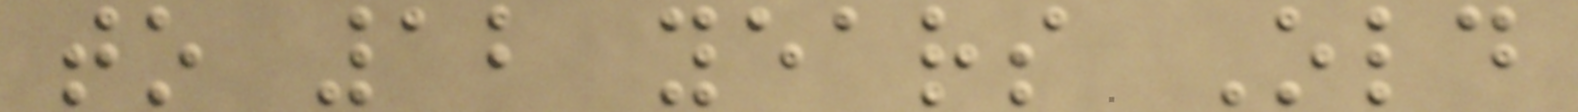to 12 years Old
